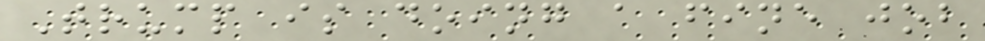Trump is doing a fine job
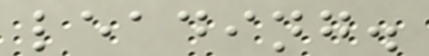leading.
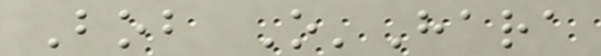Bob O'Hara
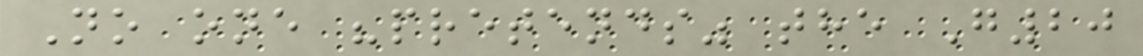No one "pretends" the G20
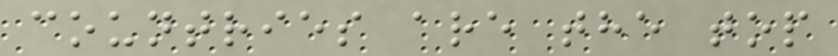countries are the top
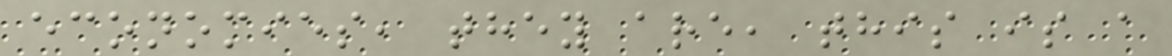economies, they are, this is a
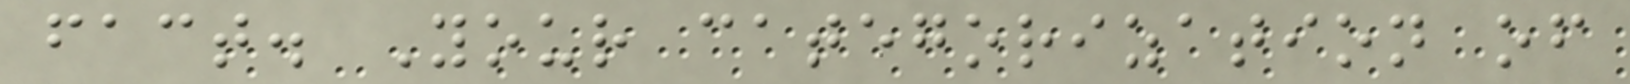fact. Your categorization of
